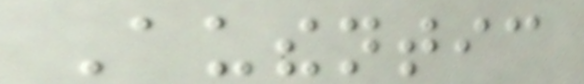Authentic
